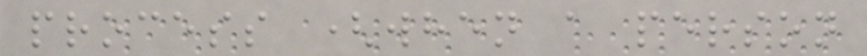process (when a person
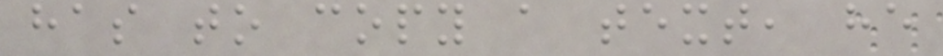has to copy a text, he
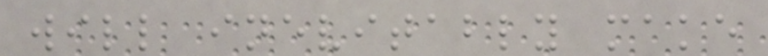will inevitably make
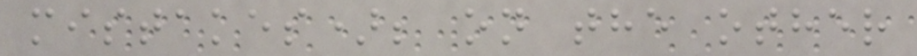mistakes); on the other
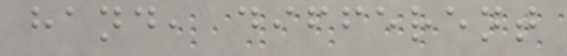hand, different
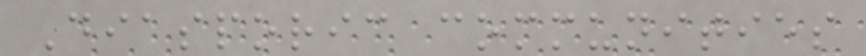Diasporic communities
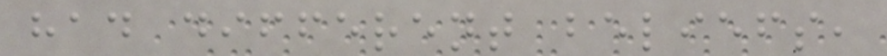had different beliefs,
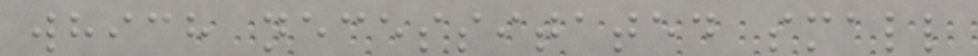which necessitated small
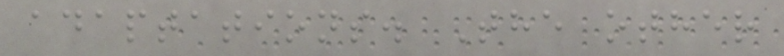adaptations. The other
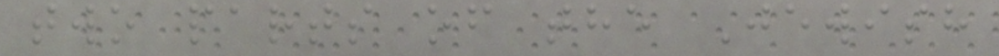two parts of the Jewish
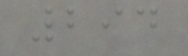294
